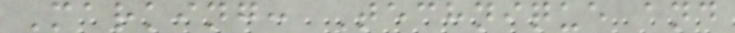Marking: Technique and
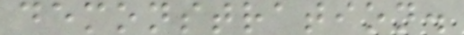demonstration.
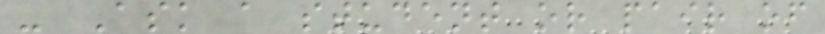- Ask a student or pair of
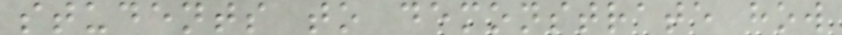students to demonstrate how
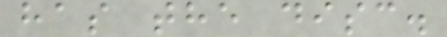has the disc.
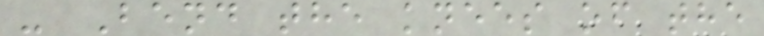- Bend the knees of the
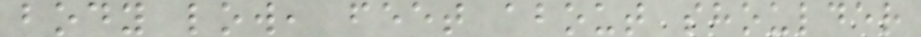body low, feet about shoulder
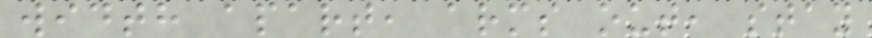width apart, arms out, stay
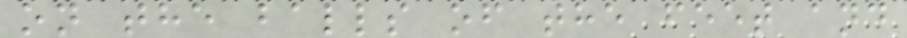on the balls of the feet and
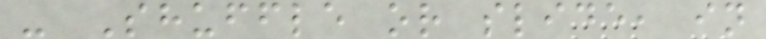- Shuffle or slide, in
